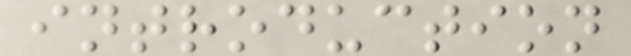introduction
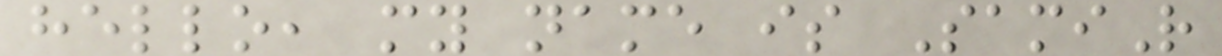hello, my name is SamiR
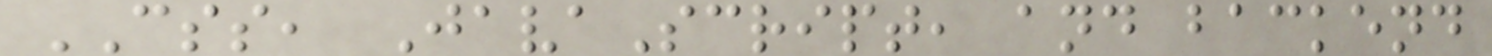CSS, JavaScript, and backend
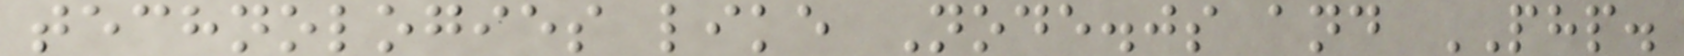technologies like Node.js and PHP.
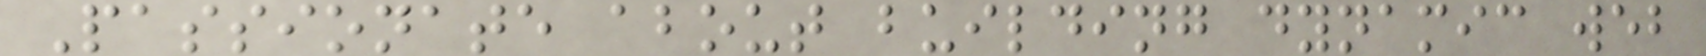Passionate about building dynamic web
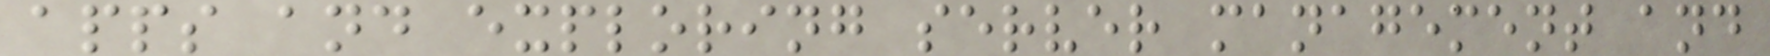apps and exploring server management and
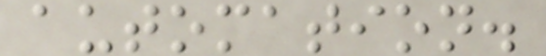automation.
